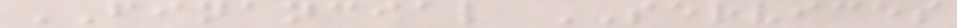FINANCIAL SERVICES
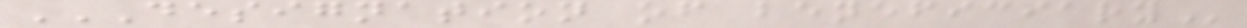DESIGNATION OF BENEFICIARY
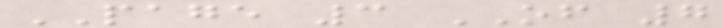PAGE 3 OF 7
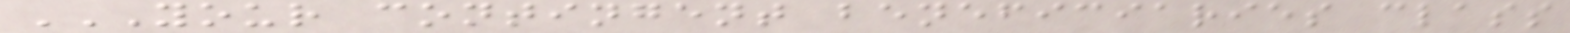YOUR CONTINGENT BENEFICIARIES CLASS
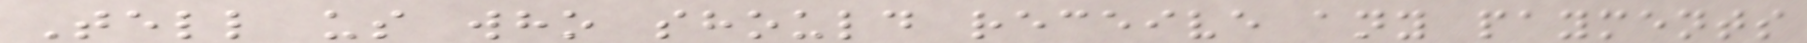Tell us who should receive any payments
